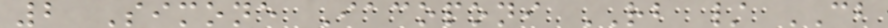2 Simone Iacoponi RB / CB
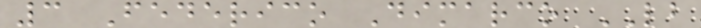3 Federico Dimarco LB
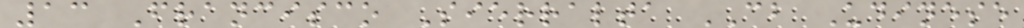13 Francisco Sierralta CB Udinese
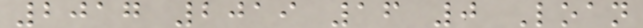2017 2019 16 0 Loan
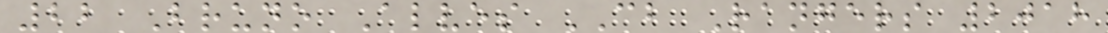22 Bruno Alves CB Rangers 2018
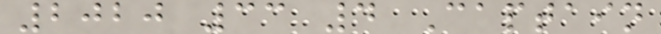2020 33 4 Captain
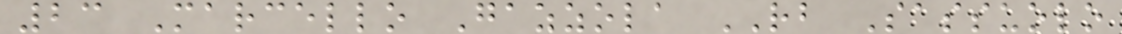23 Marcello Gazzola RB Sassuolo
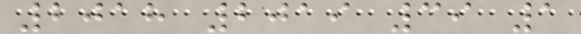2018 2019 39 1
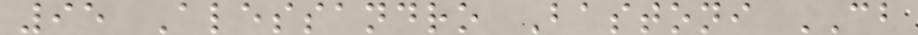95 Alessandro Bastoni CB
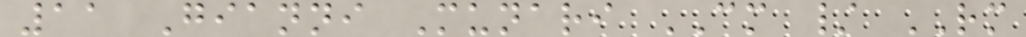11 Gianni Munari CM / RM
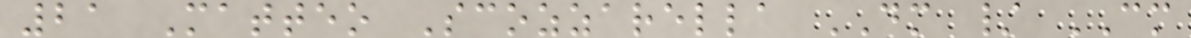21 Matteo Scozzarella DM / CM
